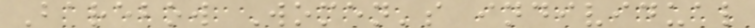Barebow Women's individual
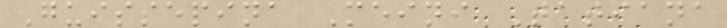Guissepina Meini Tatiana
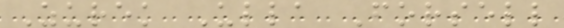Zurek Ulla Forsell
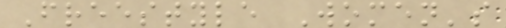Freestyle Women's
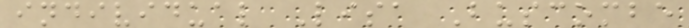individual Lisa Buscombe
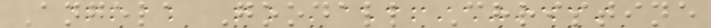Angela Goodall Christine
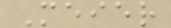Meier
